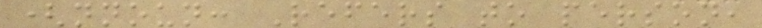(nnoun: Refers to person,
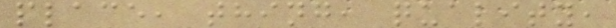place, thing, quality,
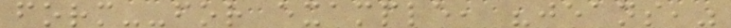form--for example, "jeans,"
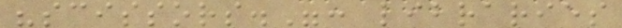"scissors.": libraries
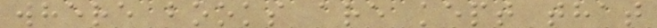where books are kept that
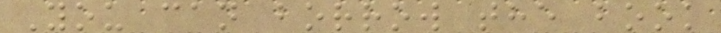You can borrow the book
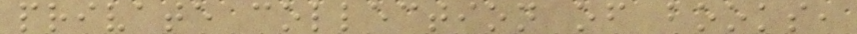private collection of books,
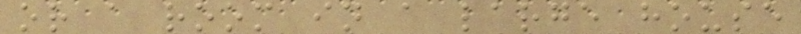or a room in a large house
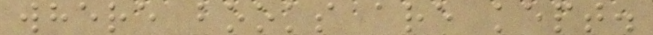where books are kept.
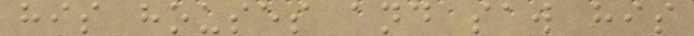his houses and saw his
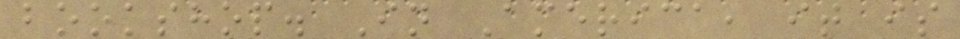bookshop. In America, it is
